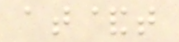at&t
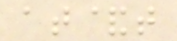at&t
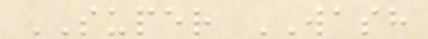SUPER WASH
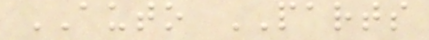AUTO PARTS
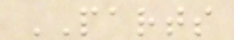PARTS
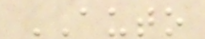AUTO
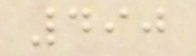490
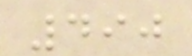490
